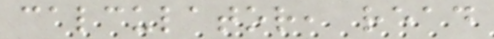calculator, read
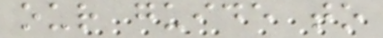our guide to
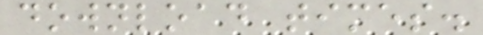download times.
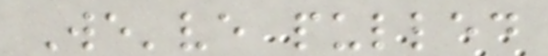We've pulled
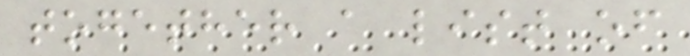together a list of
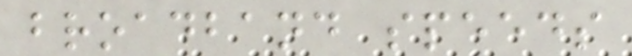broadband speeds
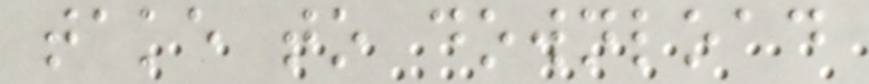take to download
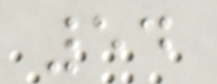54
